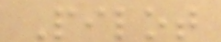Pilot
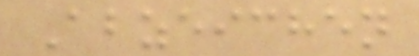Abzeichen
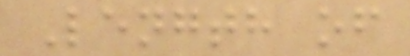Length of
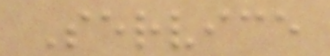Service
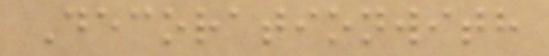Decorationwith
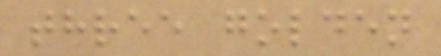three golden
